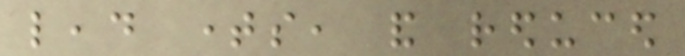lead times, and reduced
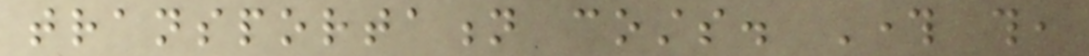transportation costs. Through this,
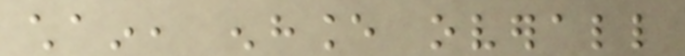chain, enhance overall
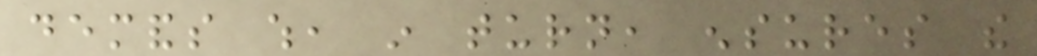demands which, in turn, ensures the
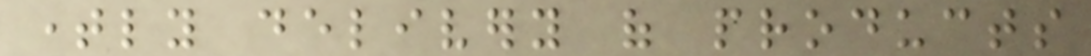timely delivery of products
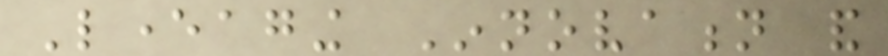Leveraging Innovation and
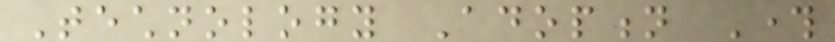Technology Adoption Through
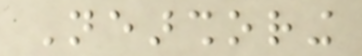Nearshoring
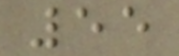55
